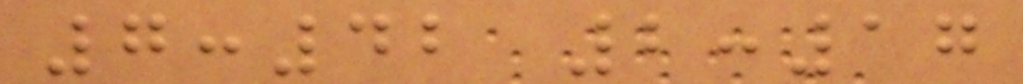7:42 2:17
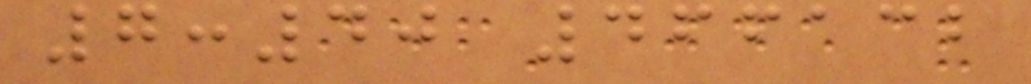7:40 466132
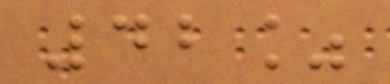42%
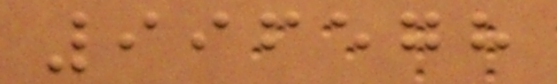996578
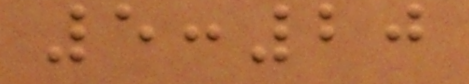5:20
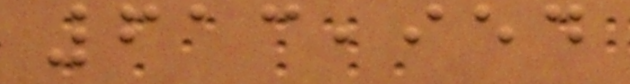613,954
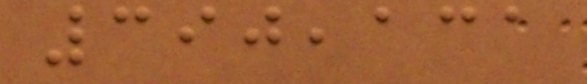390,131
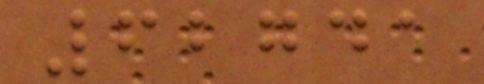62741
